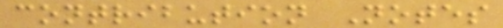contribution Notes
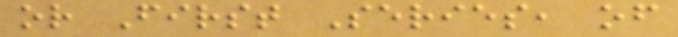or First Series, of
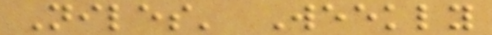Niles' Weekly
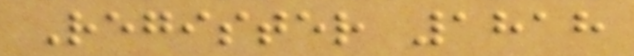Register 1818
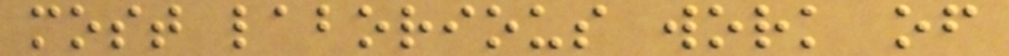most laborious work of
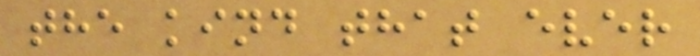the kind that ever
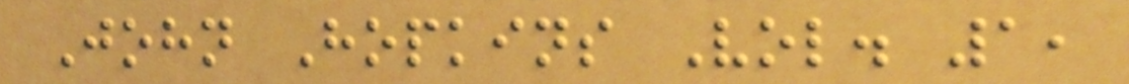John Hopkins Vol. 1,
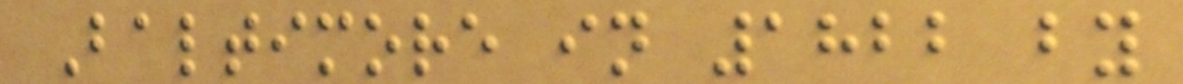Baltimore in 1822 by
